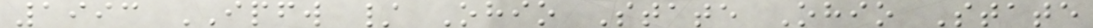1993 IPFW / Ohio State Ohio State
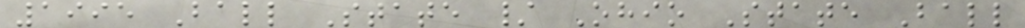1995 Ball State / Ohio State Ball
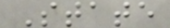State
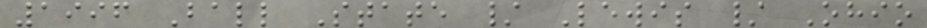1996 Ball State / Lewis / Ohio
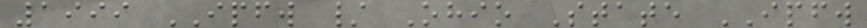1999 IPFW / Ohio State IPFW
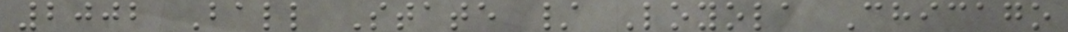2002 Ball State / Loyola Chicago
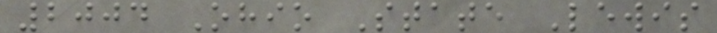2004 Ohio State Lewis
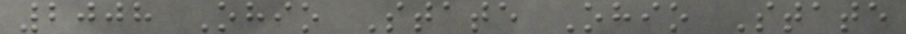2008 Ohio State Ohio State
